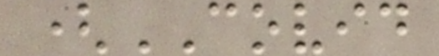(COVID
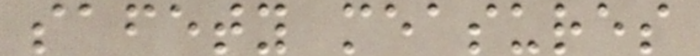safety measures
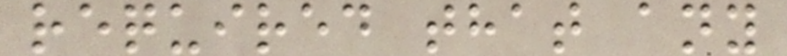required that any
